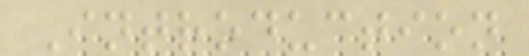Introduction
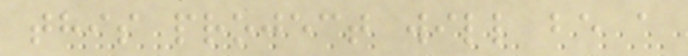this project will be a
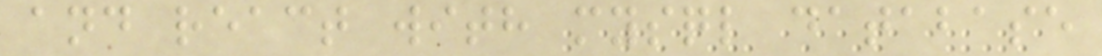and react with mysql database
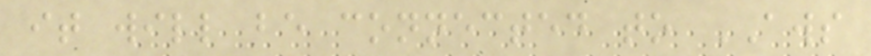it will be connected to AWS
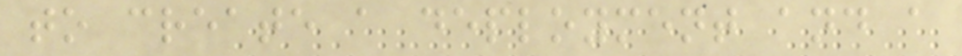to create a deployment and a
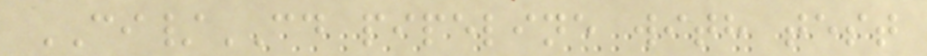CI/CD pipeline with test
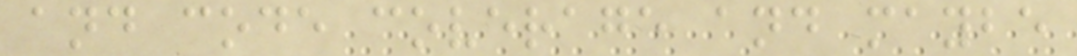and code coverage and maybe
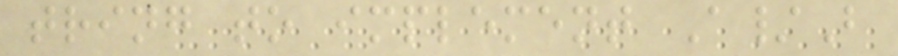tring to implement A/B
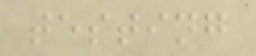testing
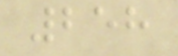258
